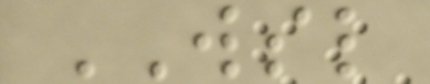WSL
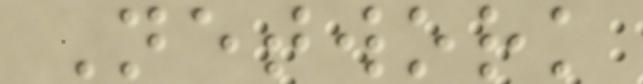Network
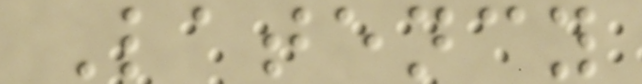Latency
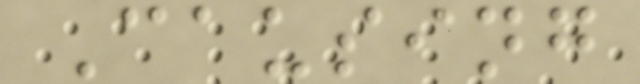Causing
